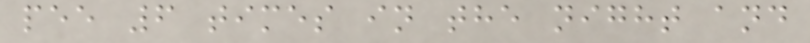pee 6 times in the night and
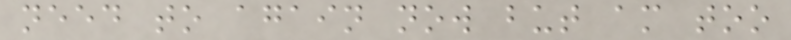need to again now but am too
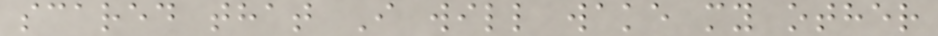scared that I will wake my other
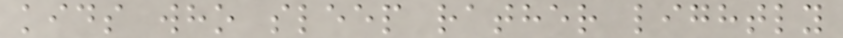kids who sleep rather lightly
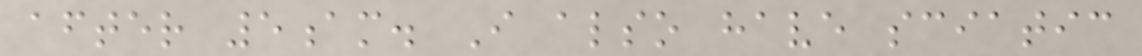after 5am. I also have sciatic
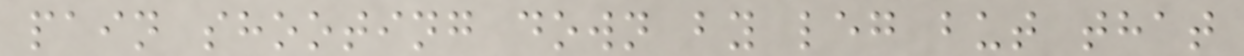pain shooting down by leg but that
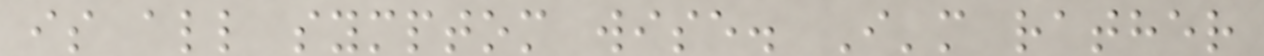is all symptom wise. I'm rather
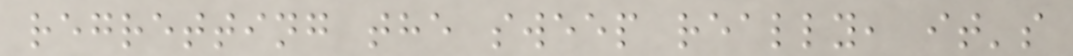regretting the sweep really, it's
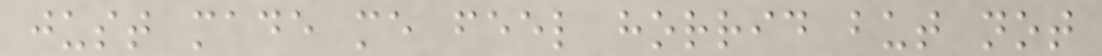just made me feel horrid but not
